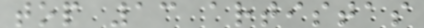top 13 artistas
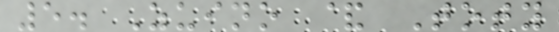5. Zuino & Toty
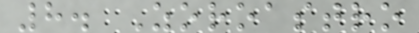8. Zoroastro
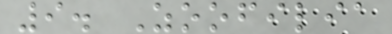9. Zoofilia
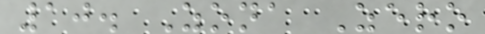10. Zona Zero
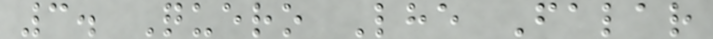3. Quero Lhe Falar
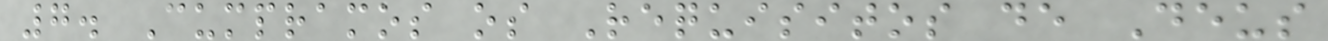7. Cumpramos os Requisitos de Deus
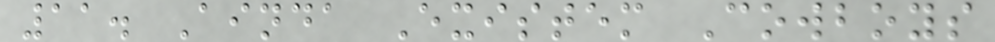11. Ainda Existem Cowboys
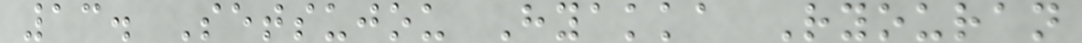13. Setsujou Hyakka Ryouran
